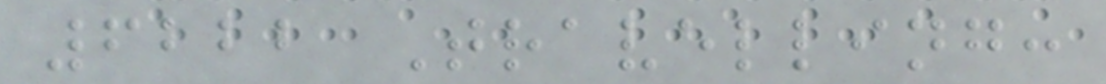6222 Travelling:
